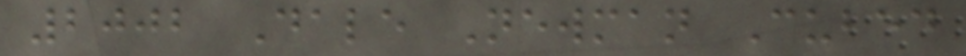2002 Dale Newman Cubed
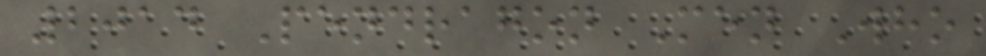2014 Pendragon Men Who
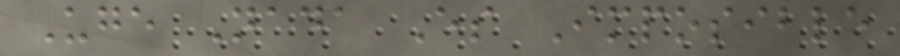Uge Nada Es Imposible
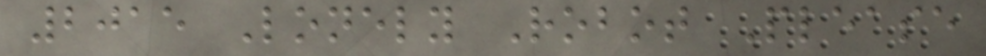2015 Lonely Robot Please
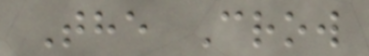The Crow
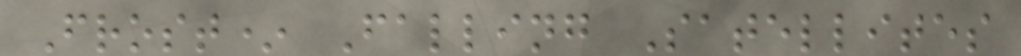Frost* Falling Satellites
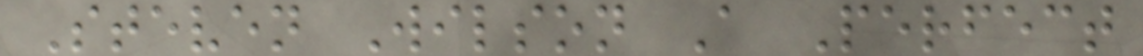Steven Wilson A Perfect
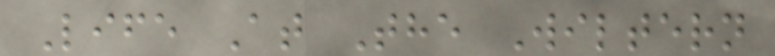Life At The Wiltern
